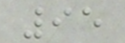95
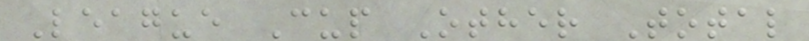League Cup Other Total
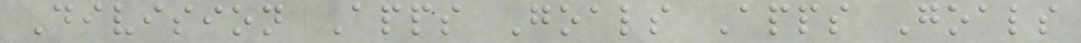Division Apps Goals Apps Goals
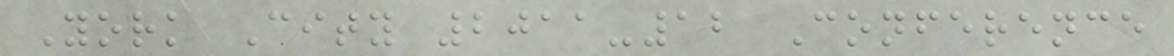York City 2011-12 Conference
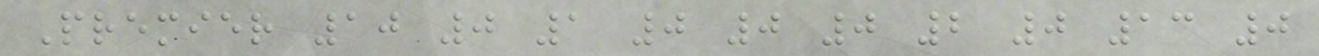Premier 10 0 1 0 0 0 2 0 13 0
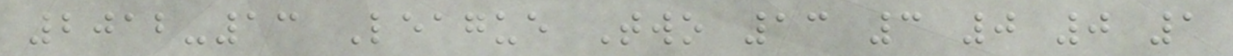2012-13 League Two 13 3 0 0 1
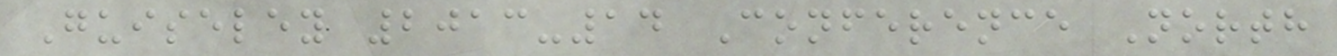Guiseley 2013-14 Conference North
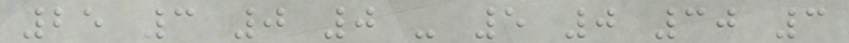25 3 0 0 - 5 0 30 3
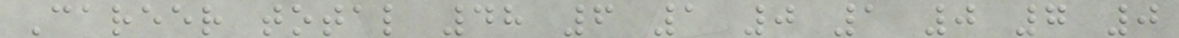Career total 48 6 1 0 1 0 7 0
